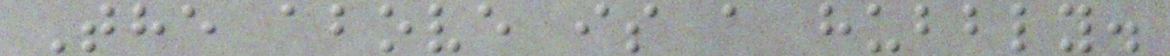The above is a hubbly.
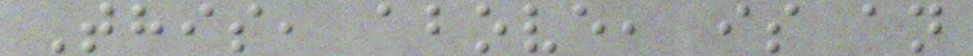This, above, is an
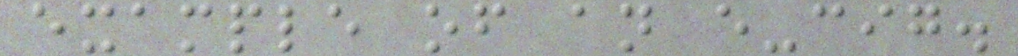example of an e-cig.
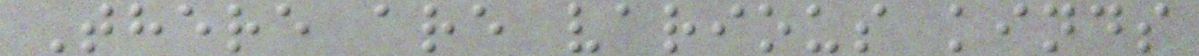There are various kinds
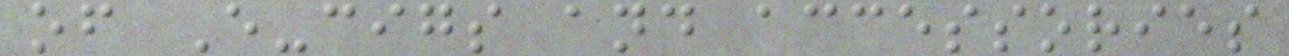of E-cigs and accessories
